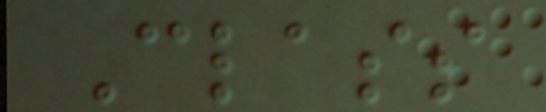Class
